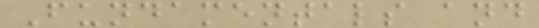Fundamentals and
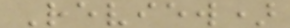Review)
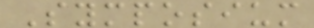Symposium
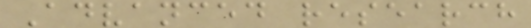Advanced research
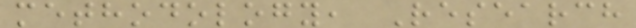methodology, Research
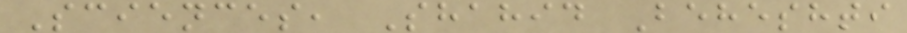Sciences, Shahid Beheshti
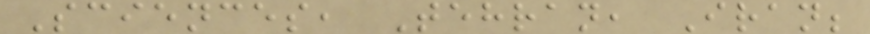Sciences, Tehran, Iran;
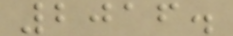2016.
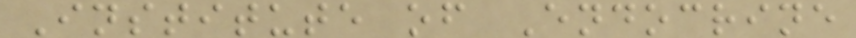Institute of Endocrine
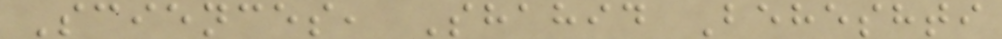Sciences, Shahid Beheshti
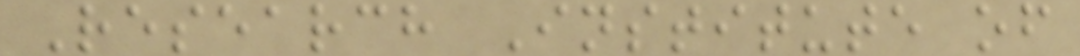Research Institute of
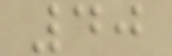40
